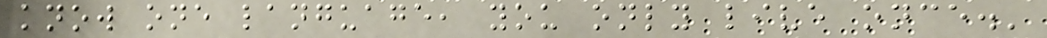know one language, you only live once.'
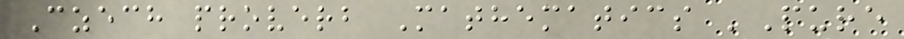Czech proverb Mathematics 'Pure
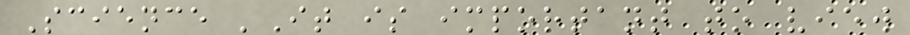Science 'It is important to view
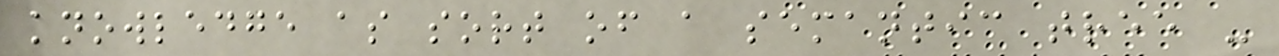knowledge as sort of a semantic tree -
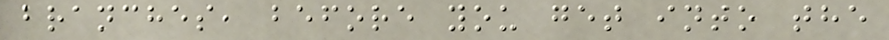branches, before you get into the
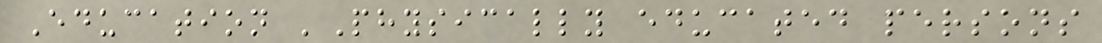Education 'Physically educated persons
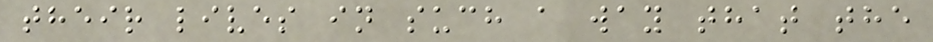their lives in such a way that the
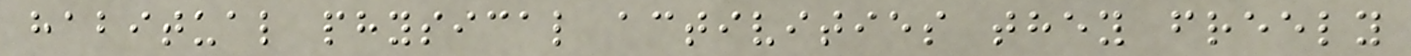habitual physical activities they freely
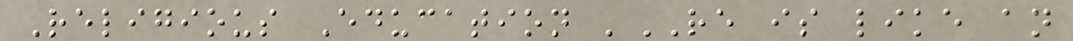Religious Education 'RE is like an
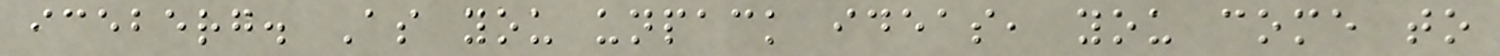iceberg. As you unpack ideas, you come to
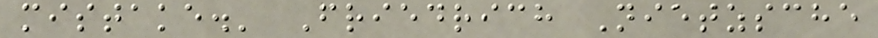mistake.' Friedrich Nietzsche
